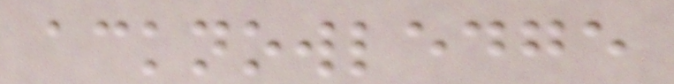acknowledge
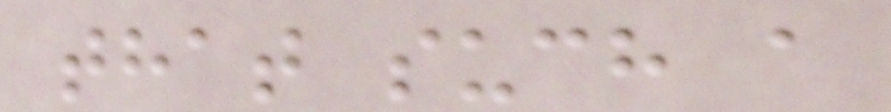that such a
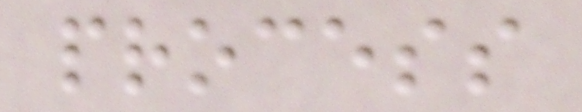process
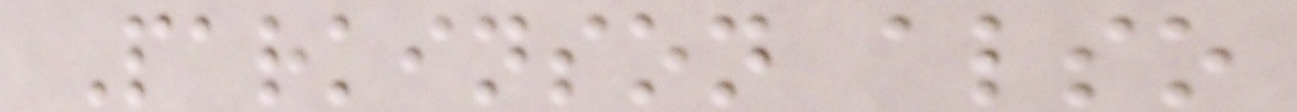Parkinson also
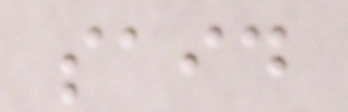said
